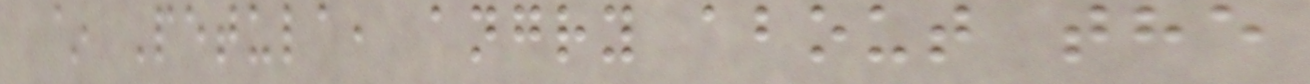~ Petula, angry about the
